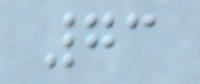73
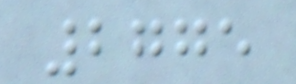2775
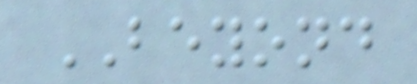BEYOND
